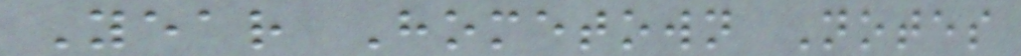Year Hometown Notes
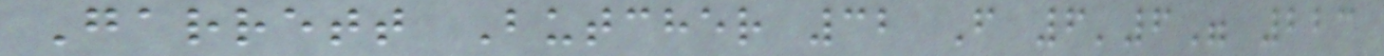Garrett Butcher 32 F 6'6" 223
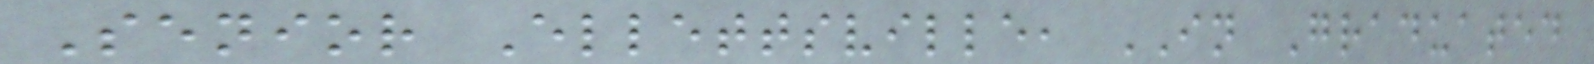Senior Ellettsville, IN Graduated
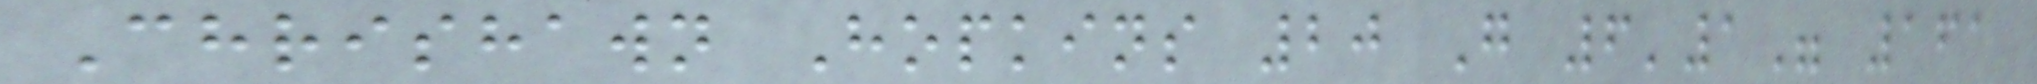Chrishawn Hopkins 20 G 6'1" 161
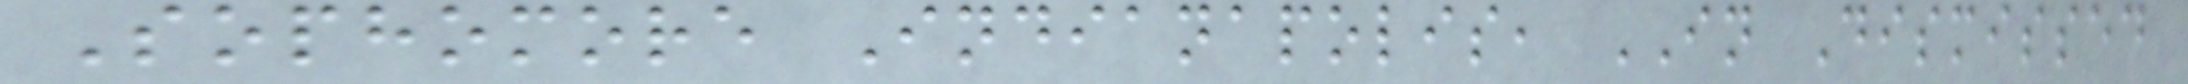Sophomore Indianapolis, IN Dismissed
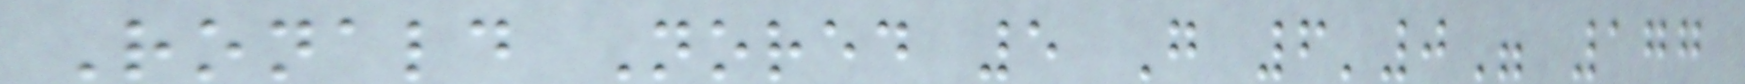Ronald Nored 5 G 6'0" 177
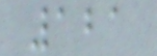121
